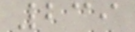239
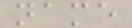name
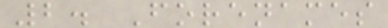2. Forenames
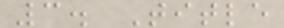3. Title
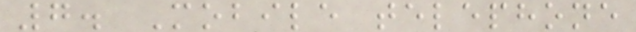7. Mobile telephone
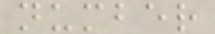number
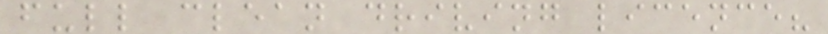full clean driving licence?
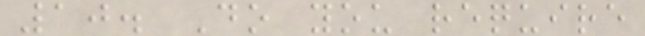10. Do you require
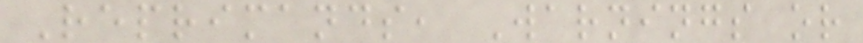Reprimands, Warnings or
